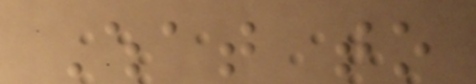What to
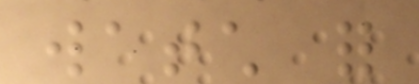watch for
